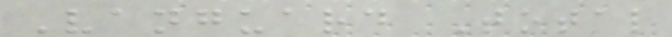Vanguard Total
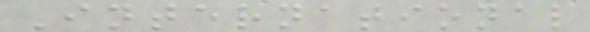International
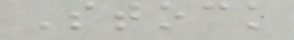Stock
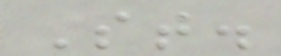St.
